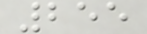255
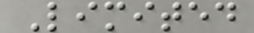Limited
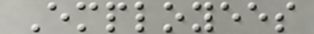Employees
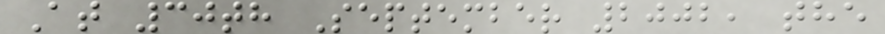At 30th September 2002, the
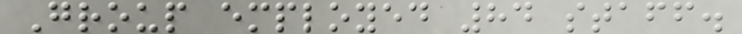Group employed 84 staff.
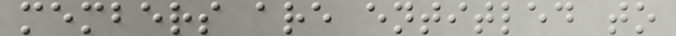members are entitled to
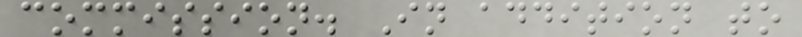commission. In addition to
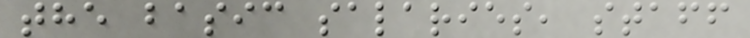the basic salaries, staff
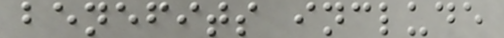benefits include
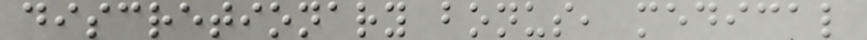discretionary bonus, medical
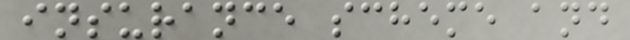insurance scheme and
